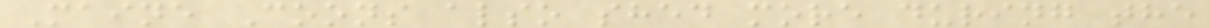Maine Coons also shed more during the
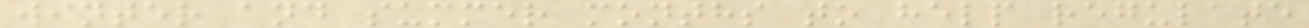winter and summer months to help regulate
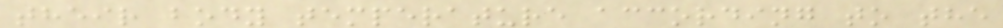their body temperature according to the
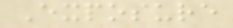Exposure
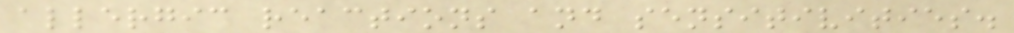allergic reactions and sensitivities.
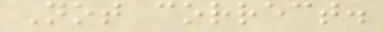Not correct.
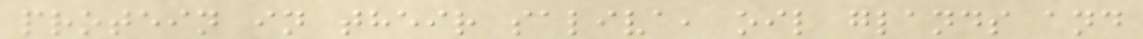protein in their saliva, oil glands and
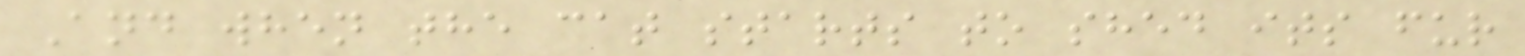And when the cat starts to shed its fur
